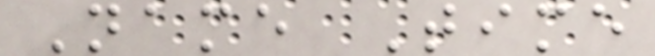Name Time
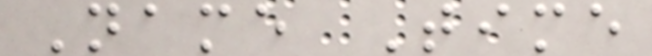Name Time
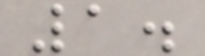1.
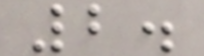2.
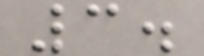3.
